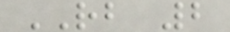RB 2
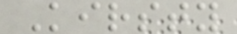Kirsty
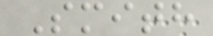Smith
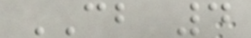CB 4
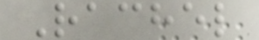Rachel
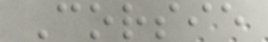Corsie
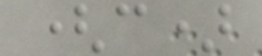(c)
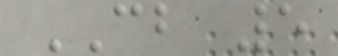CB 5
